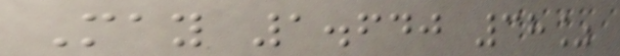May 1.640 38%
